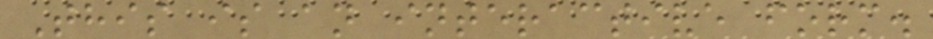This is an interactive form.
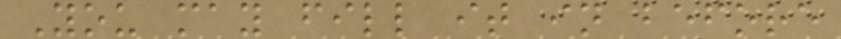You may fill it in before
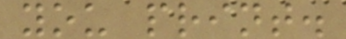you print.
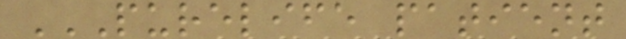PURELIFE PATIENT
